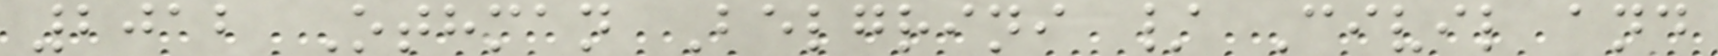2012 Othman Belgrini / Civil and
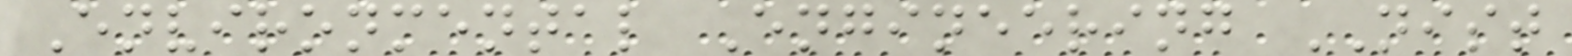Environmental Engineering NIST
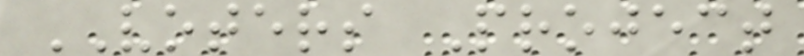VOTERS Project
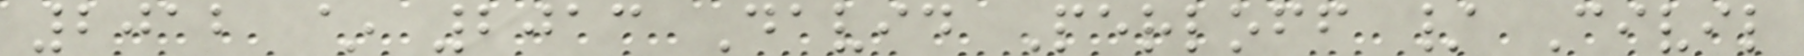2012 ~ 2013 David Perloff / Civil
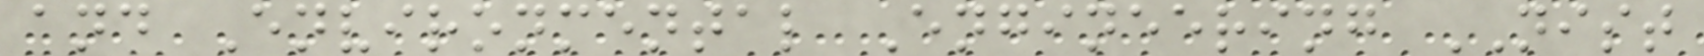and Environmental Engineering NIST
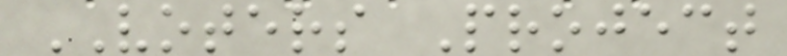VOTERS Project
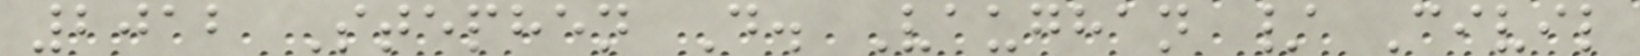2012 Stephen D. Vaughan / Civil
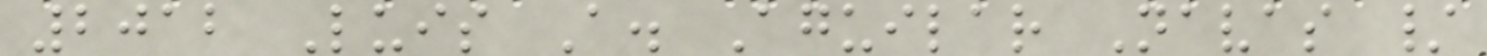2012 Luis A. Aguilar Navas /
